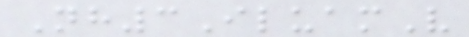Nh3IluamV
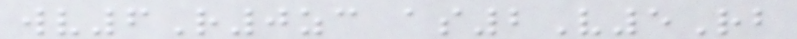wv6R0zc as2V5Rb
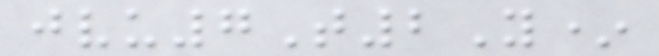jvu7T2Y*
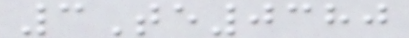3Te0380
